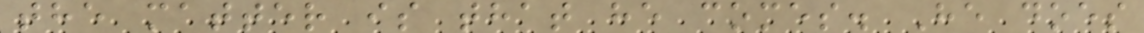the matter is that he comes. He does
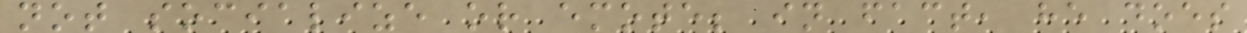not socialize or emote; in fact, he does
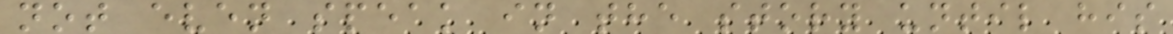not even speak in the story until his
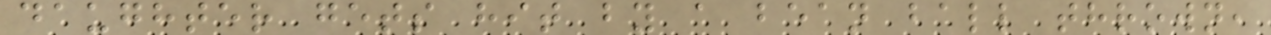daughter gets hit by a bean ball thrown,
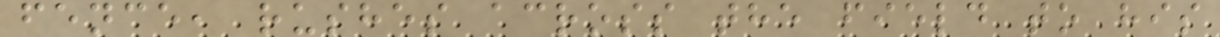fence, rushes across the field to his
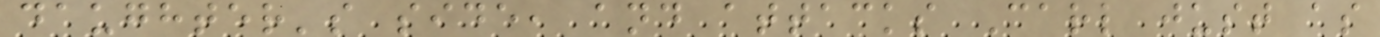daughter's side, and attacks Carl just as
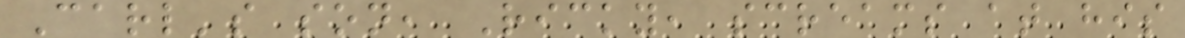Carl's son, Ricky, screams at his
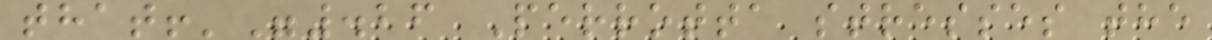that!'".26 Perrotta stresses the
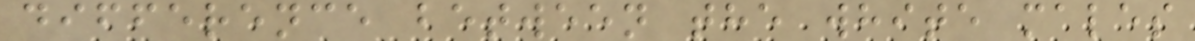difference between the white males
